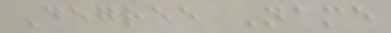Degree Name
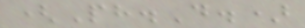(Ph.D.)
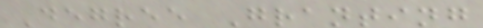Degree Granting
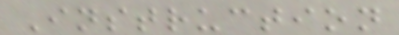Instruction
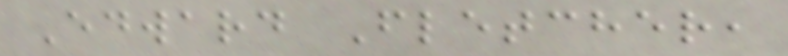Edward Fletcher,
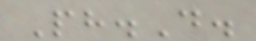Ph.D.
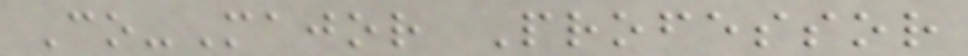Co-Major Professor
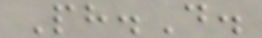Ph.D.
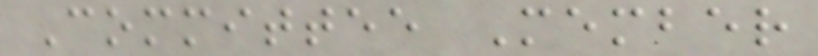Committee Member
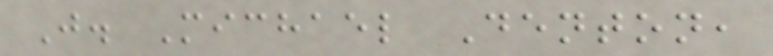J. Michael Denton,
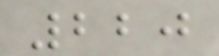220
